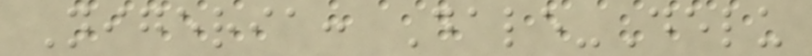Nigeria: Dale-Delu
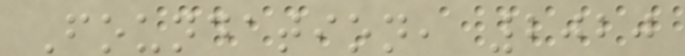Foundation, 2020
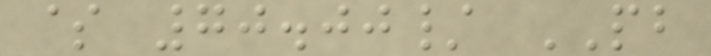$ 70.00/ PB
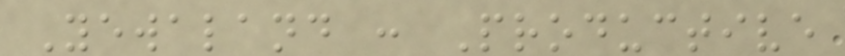Yewaland : Productive
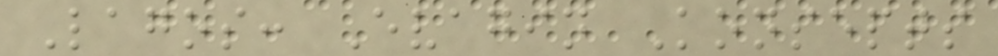Lagos: Evagin Konsepts
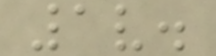1v.
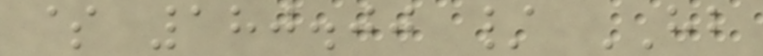$ 180.00 / HB
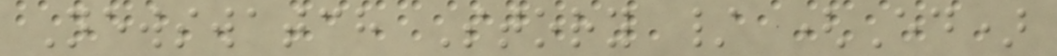Newswatch Story / (Ed)
